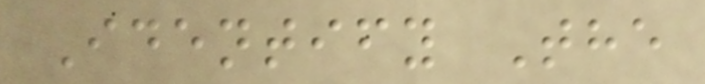Identify The
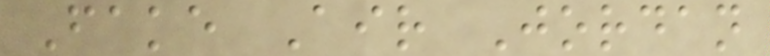Fake Air Jordan
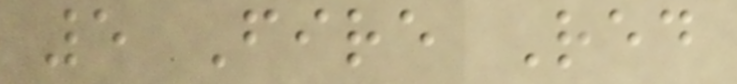5 Fire Red
